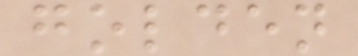golden
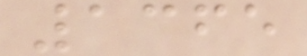1365
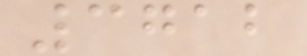3712
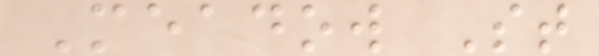Meadow St
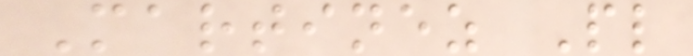Martinez Pl
